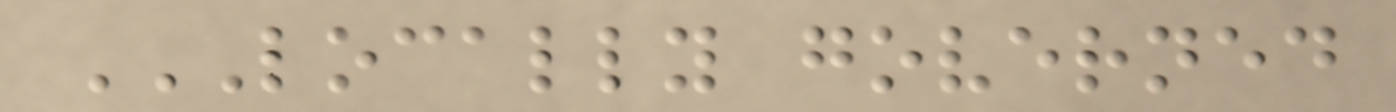LOCALLY GOVERNED
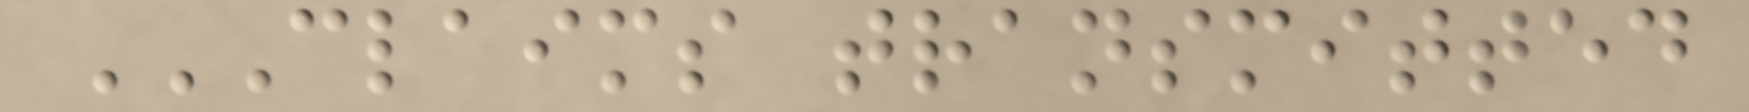CLAIMS TRANSMITTED
